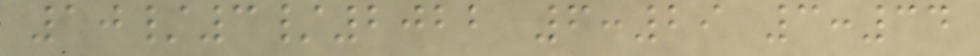10/3/2022 6:29 3:34
